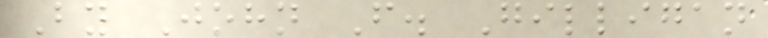By John F. Gilligan
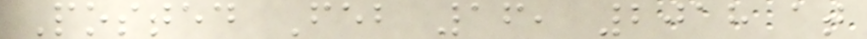Posted Feb 16, 2018 at
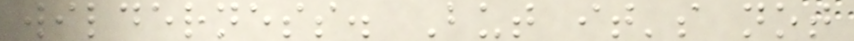wilderness. But it's not
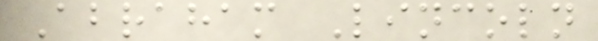Abraham Lincoln
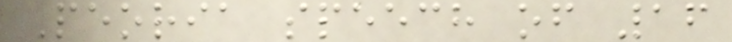Peoria speech of 16
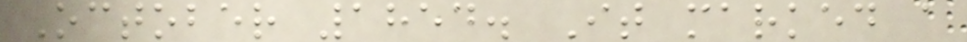October 1854. It marked a
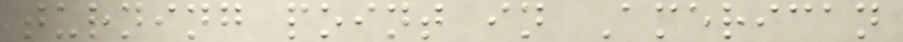turning point in American
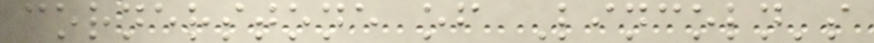cornerstone of Lincoln's
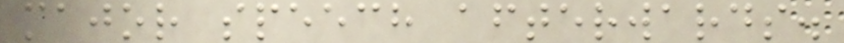major speech afterwards.
